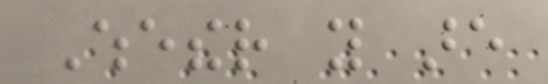Whether you are
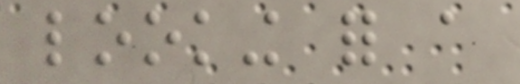looking for a
